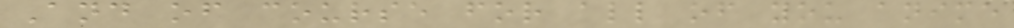And of course for all of you anime
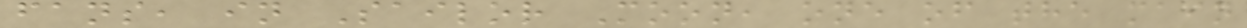fans, in Sailor Moon, one of the main
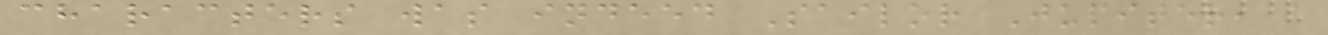characters was indeed Sailor Jupiter, a
